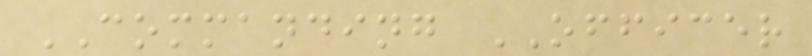COMMANDING OFFICER
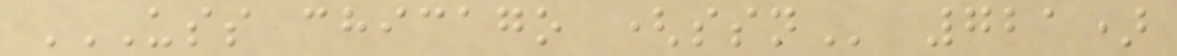USS CHICAGO (SSN 721)
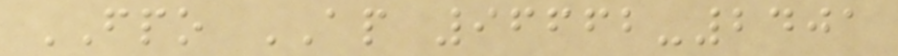FPO AP 96662-2401
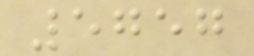5757
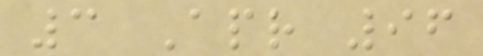3 Apr 96
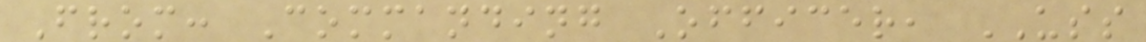From: Commanding Officer, USS
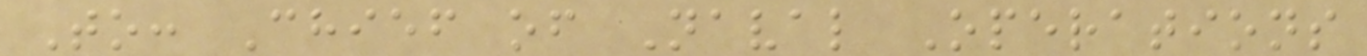To: Chief of Naval Operations
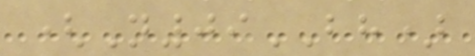(N09BH)
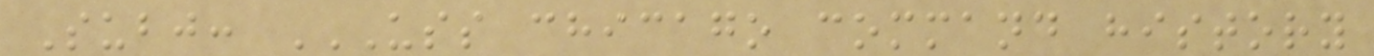Subj: USS CHICAGO COMMAND HISTORY
